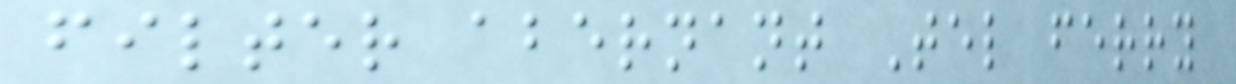filter abernant Tel ferry
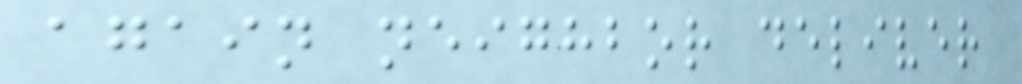again neighbor deliver
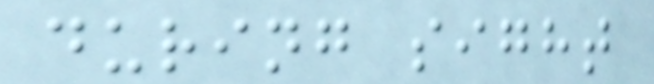during sight
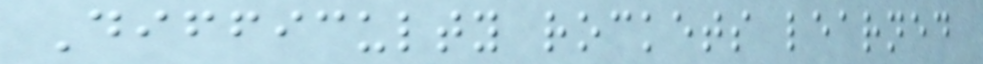Difficulty rockets learned
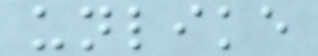unlike
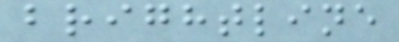brightline
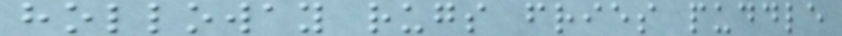holloway rugs fries puddle
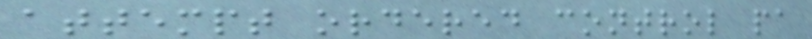attempt ordered control pa
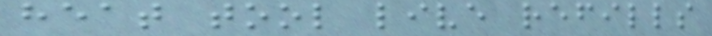heat tool live refills
